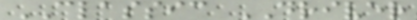CLASSIC DRIVER
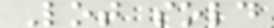Lot sold
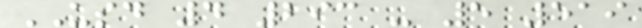USD 4 293 - 5 519
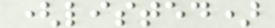(listed)
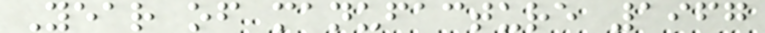Year of manufacture 1967
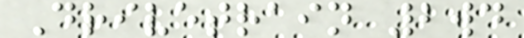Drivetrain 2wd
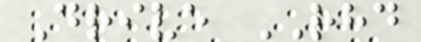Drive RHD
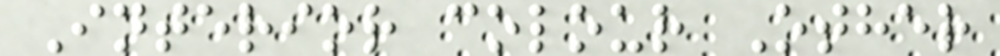Interior colour Other
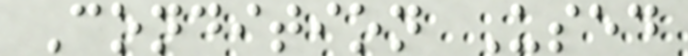Condition Used
